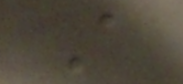A
